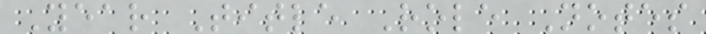Year Title Role Notes
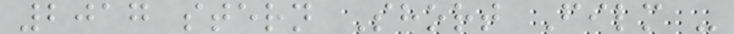2017 stern Short Film -
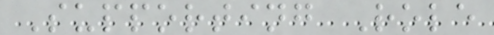Supporting Role
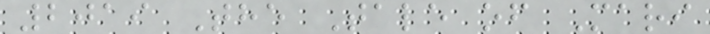2019 The Tale of Mari
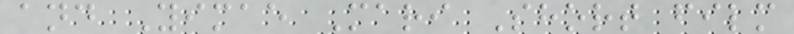and Yimae Mari Short film
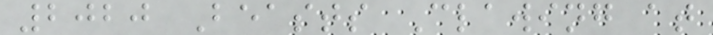2020 Beasts Clawing at
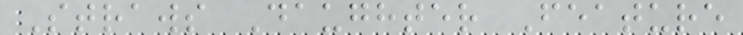Straws Daughter Feature
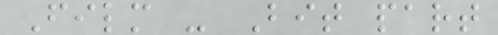Film - Bit part
